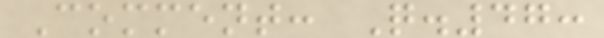Comment: Q.47:
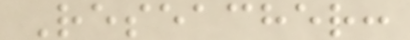Reseacher:
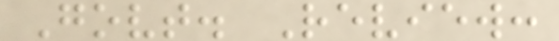Govt. Review:
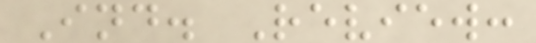Ind. Review:
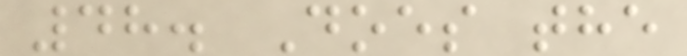48. Does the
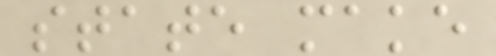state make
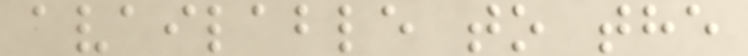available to the
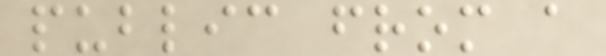public from a
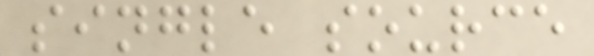single source
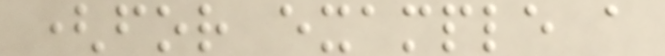(for example a
